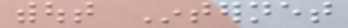without Internet
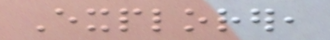Explorer,
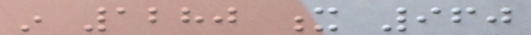in 1280 x 960
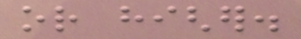or higher.
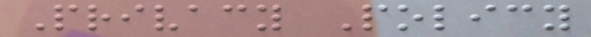Privacy Policy
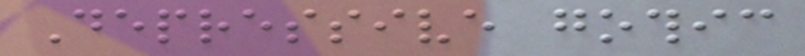Depressive gothic
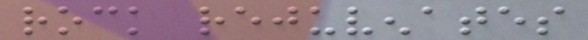rock rejuvenates
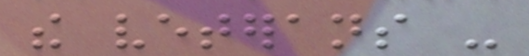the veterans -
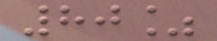80%
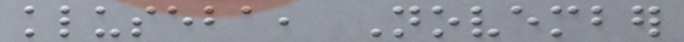kluseba, November
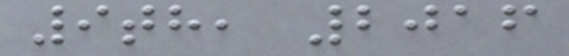9th, 2016
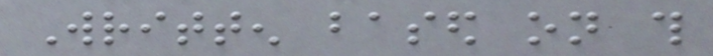Written based on this
